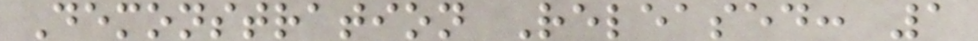Demonstration Released: 1
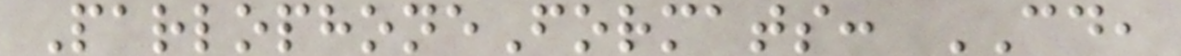ParlophoneFormats: CD,
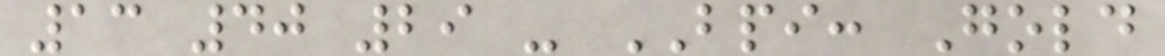13 40 29 - BPI: Gold
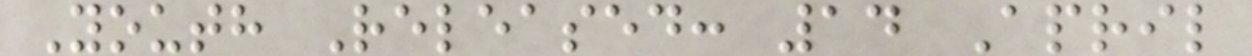Youth Released: 14 April
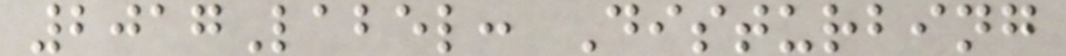2017Label: Disturbing
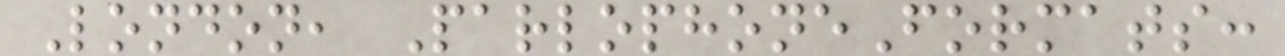London, ParlophoneFormats:
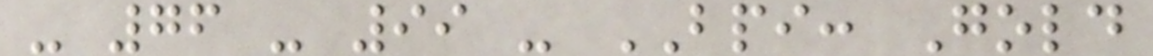- 76 - 99 - BPI: Gold
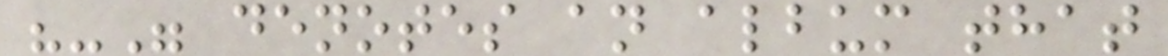"-" denotes an album that
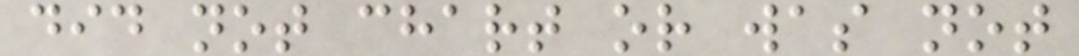did not chart or was not
